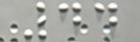44
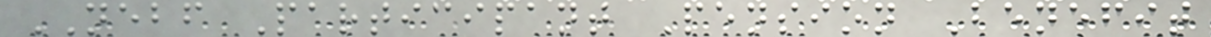NEBF Participant Pension Benefit
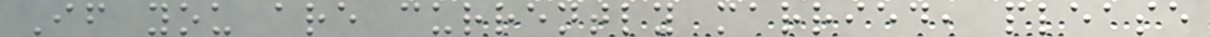If you are currently married, please
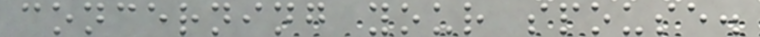concerning your spouse.
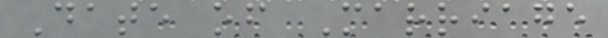Date of Marriage
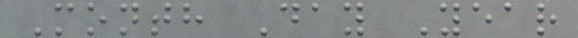Month Day Year
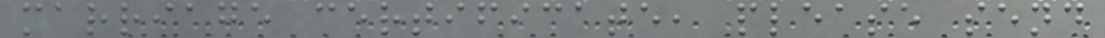marriage certificate, please send
